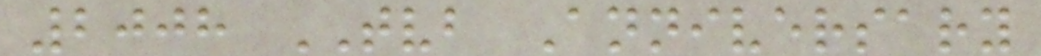2008 TVB Anniversary
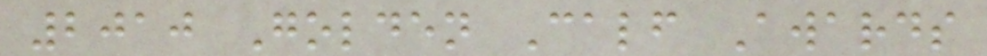2010 Golden Calf Awards
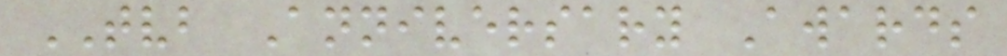TVB Anniversary Awards
